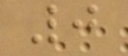0
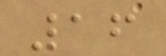16
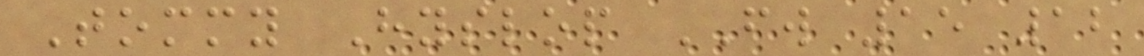Tommy Hyslop FW 15 12
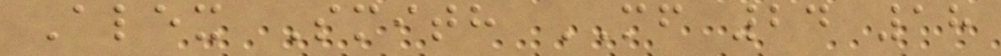Alex Smith MF 24 18
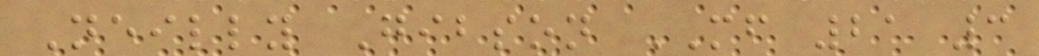Neilly Gibson MF 21 3
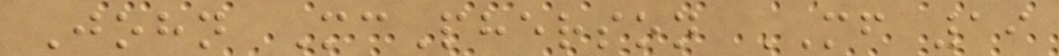John McPherson MF 19
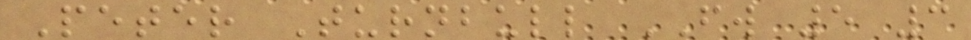Peter Turnbull FW 5 3
